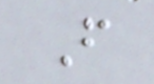F
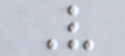V
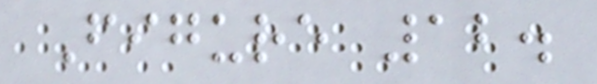Figure 12.
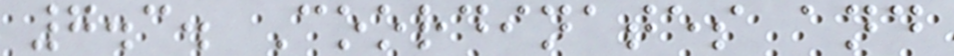7.3. Coordinates and
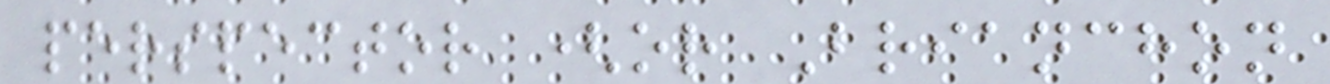perspector (or Brianchon
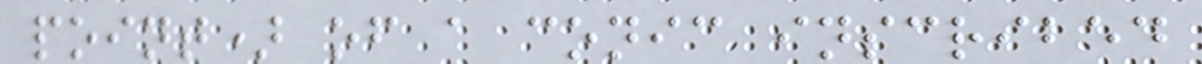point) of a conic inscribed
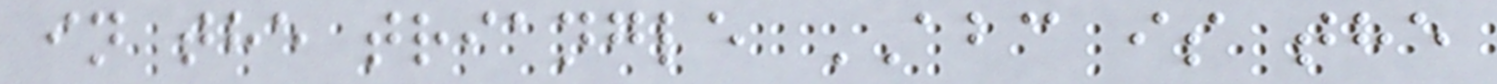in the triangle ABC is the
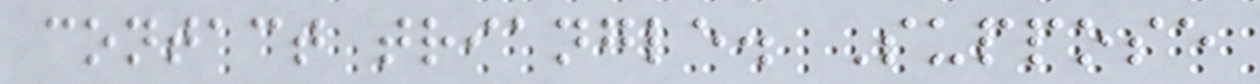contact triangle. Suppose
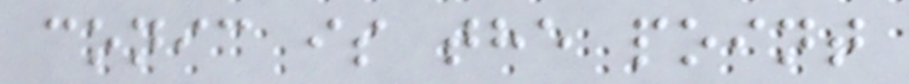conic is the point
